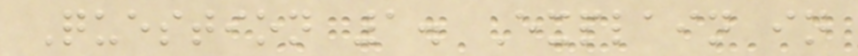Question 1. Explain in
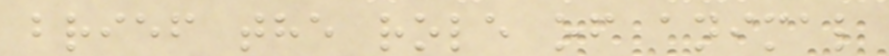brief the role of animal
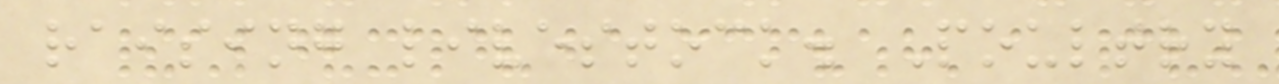raising livestock. Poultry
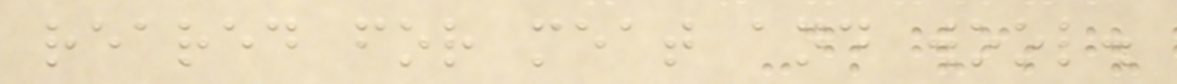reared for meat and wool.
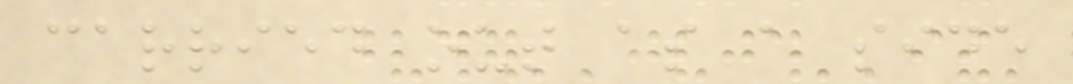carried out as a side
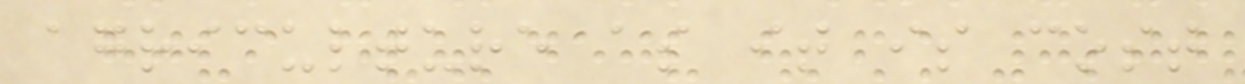agriculture as it is cost
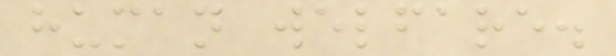human welfare.
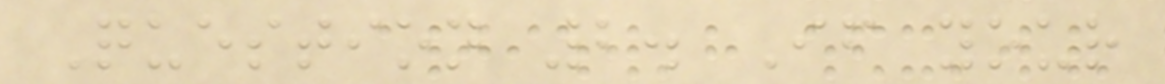Question 2. If your
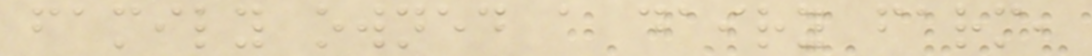family owned a dairy farm,
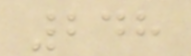248
